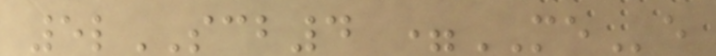5lSCB4 =MEe
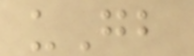uGb
